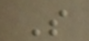S
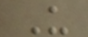U
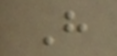H
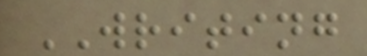WRITING
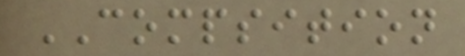COMPSITION
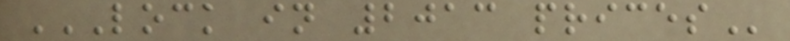LOCK IN 2013 PRICES
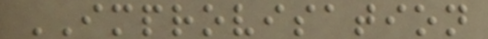IMPROVISATION
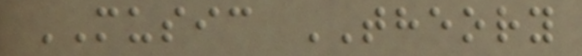MUSIC THEORY
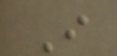I
